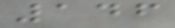146
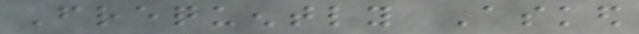Frequently Asked
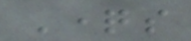Questions
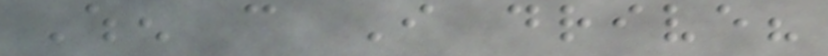When can I drive?
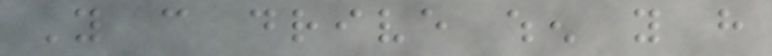You can drive when you have
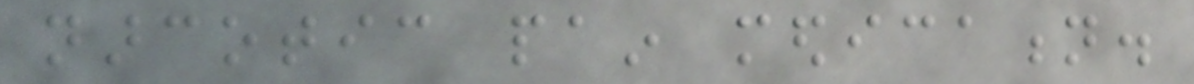narcotic pain medication.
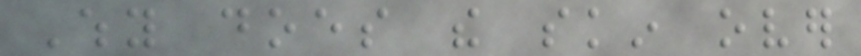Why does the skin over
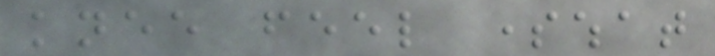knee feel somewhat
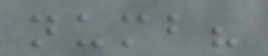numb?
